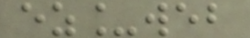ez_web
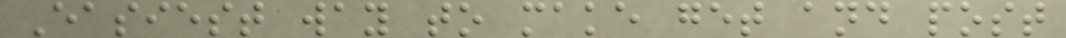Easiest way to make get and post
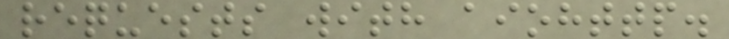requests with aiohttp.
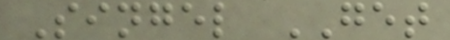Singel GET
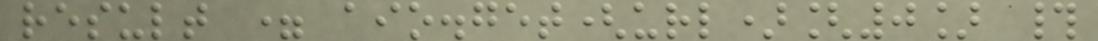result = aio.get(url)[0] #
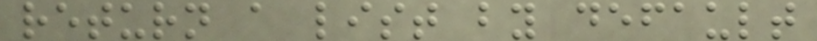return a list by default
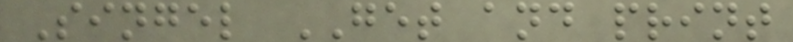Singel GET and print
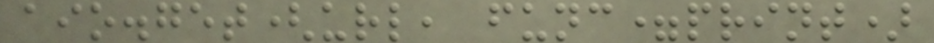aio.get(url, func=print)
